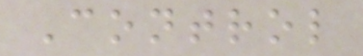Control
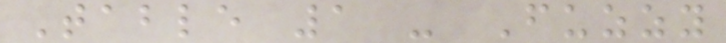Table 1 - Fuzzy
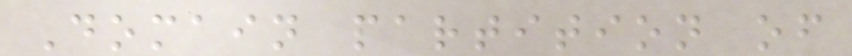Domain partition of
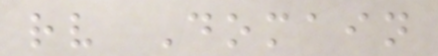rv Domain
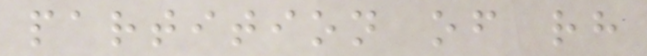partition of rh
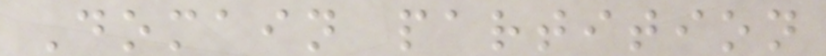Domain partition
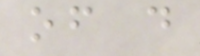of d
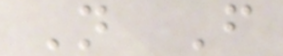N F
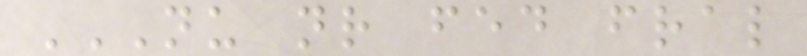NU NR FED FRAL
